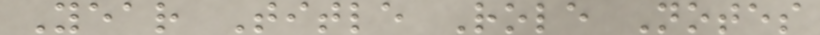Year Title Role Notes
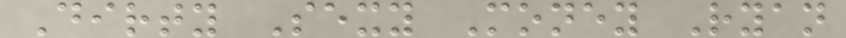Dirty Sexy Money Ryan
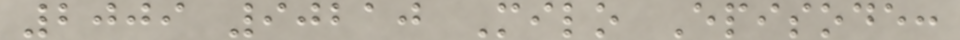2009 90210 Milo Episode:
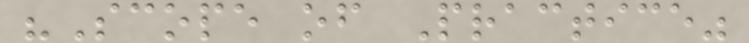"Scope of Practice"
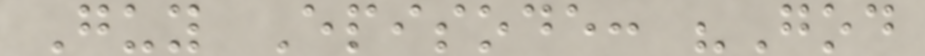Guy Episode: "God
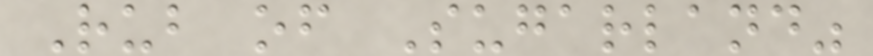Rub of Sugarland"
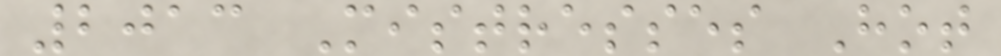2013 Mistresses Hot
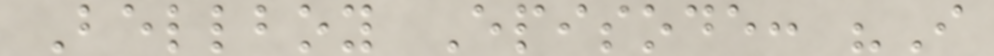Bellboy Episode: "I
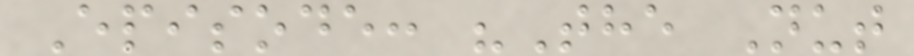Episode: "The Nut
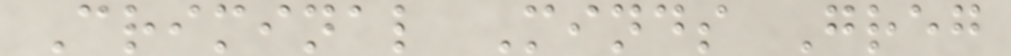Criminal Minds Greg
